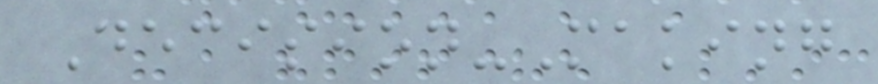Decision-Making
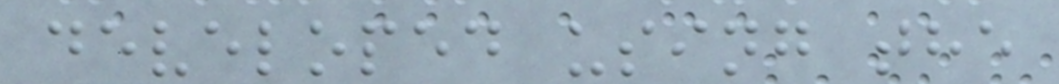developed using the
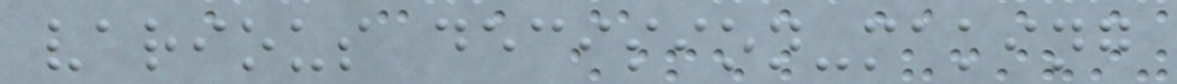various decision-making
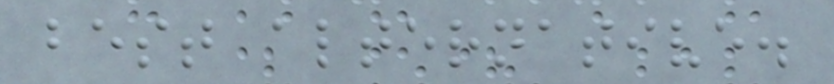best alternative.
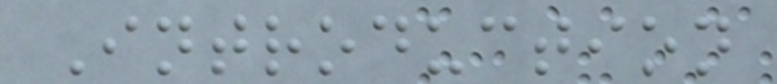Introduction
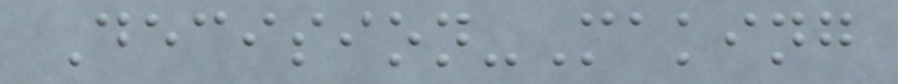Decision-Making
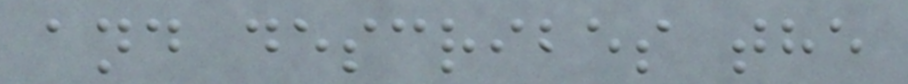and describes the
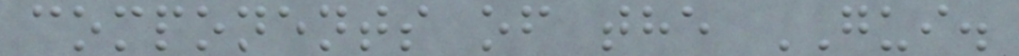components of the GUI.
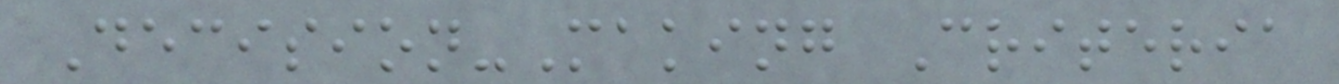Decision-Making Criteria
